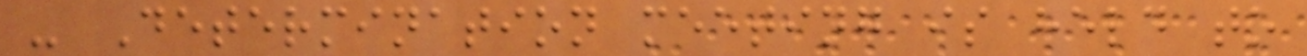- Determination meeting is held to
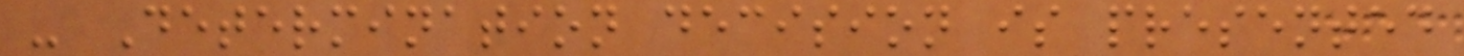- Determination decision is presented
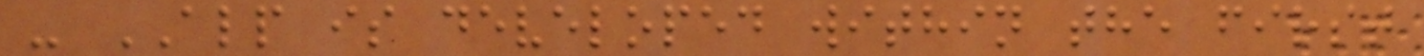- ALP is developed within the first
